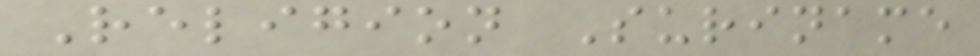Religion Suriname
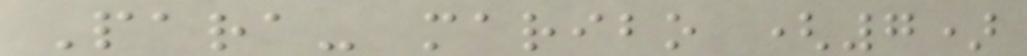Para- maribo (7)
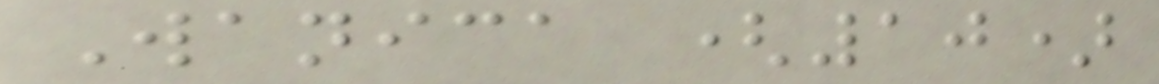Wanica (10)
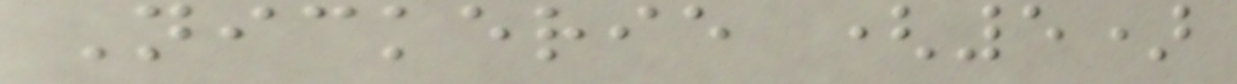Nickerie (5)
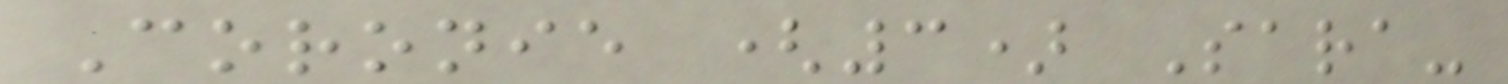Coronie (3) Sara-
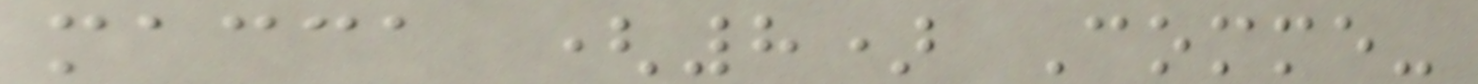macca (8) Comme-
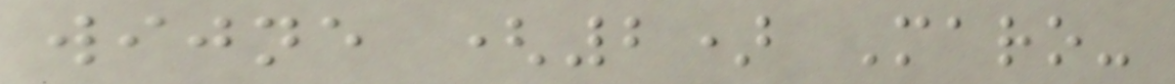wijne (2) Maro-
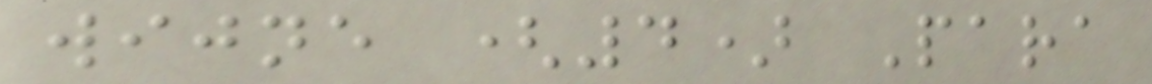wijne (4) Para
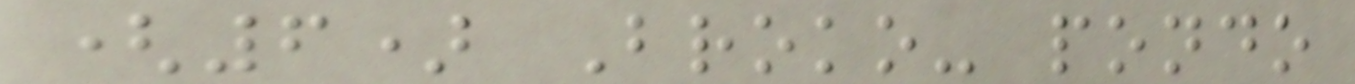(6) Broko- pondo
